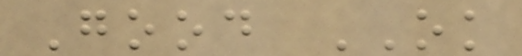Good OK
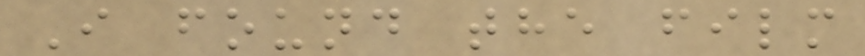I found the film
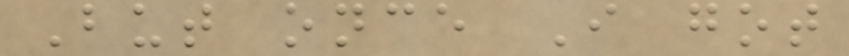But once I got
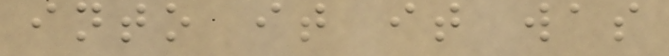into it it was
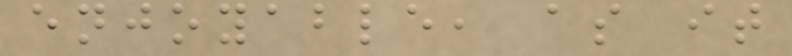enjoyable, as it
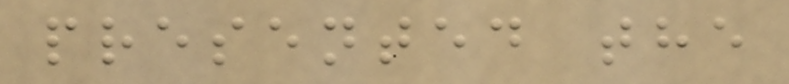presented the
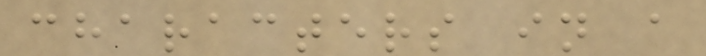characters in a
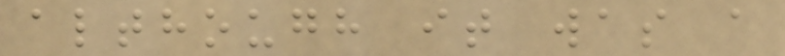although it was a
